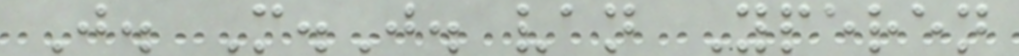J. M.J. van Yperen
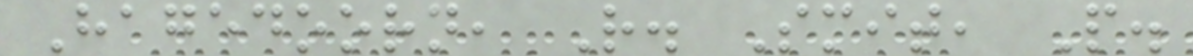Hagedoorn, R. Smit, P.
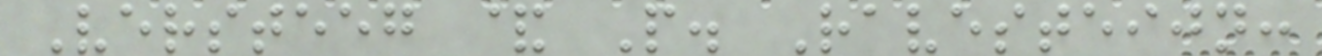Versteeg & P. Ravesteijn:
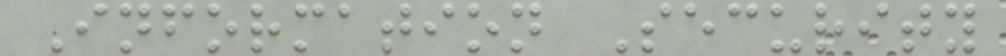Information Security
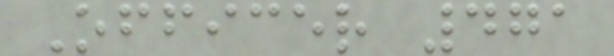Officer 471
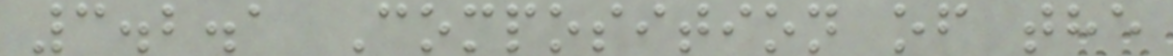3.2.1 Composition of the
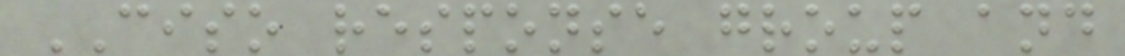CISO response group and
